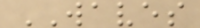WAVES
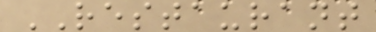RESTAURANT
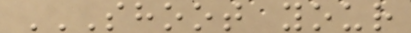SHOOT YOUR
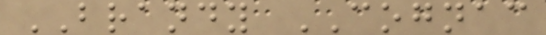BRANDY COGNAC
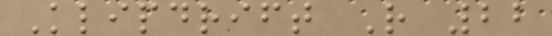Klipdrift R 22
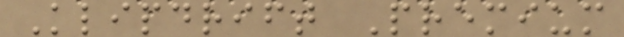Klipdrift Premium
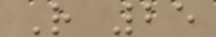R 25
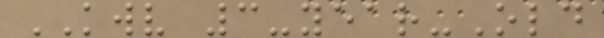KWV 3-year-Old
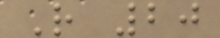R 20
